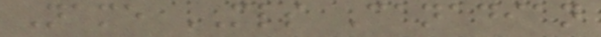Name MLS Canadian
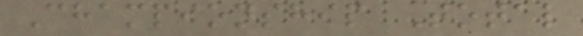Championship Total
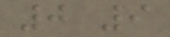0 9
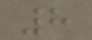8
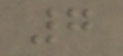7
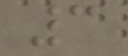3
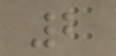2
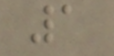1
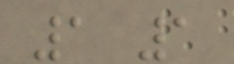1 1
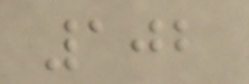102
